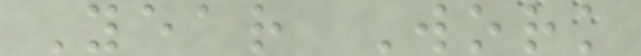Year Work
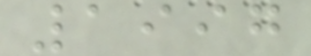1997
